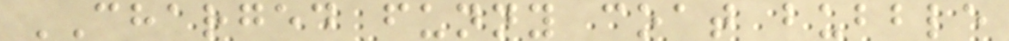CHARGED funny coat bubble
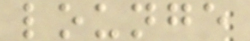lounge
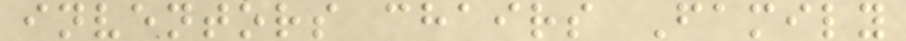inventors chairs Family
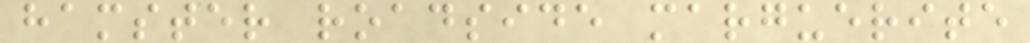hamster roadside marguerite
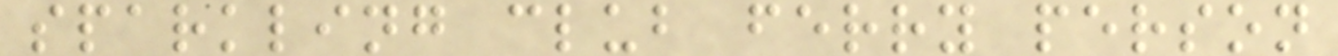sparkling club ferry person
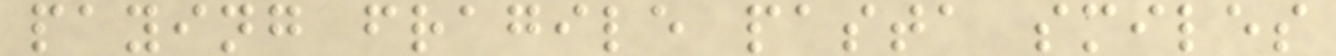paying fragile pasta smiles
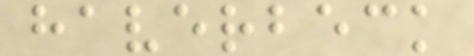haverbeck
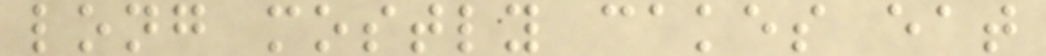long mostly cakes eat
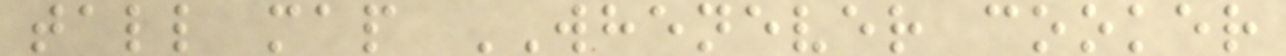tall map WHENEVER cooker
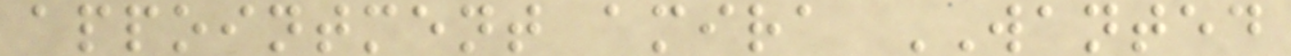appointment amira WANTED
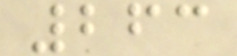263
